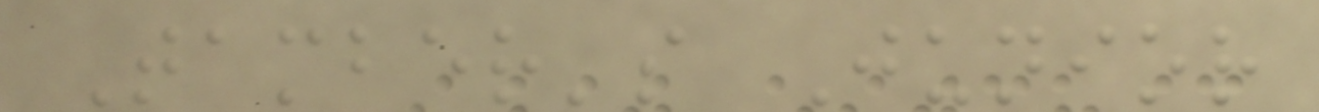Tamber's Junior
